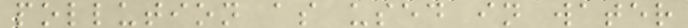pollution as used in water
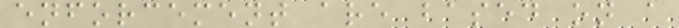enforcement are based on a
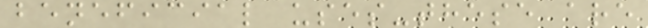beneficial uses-these are
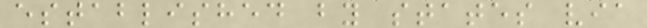established by states via
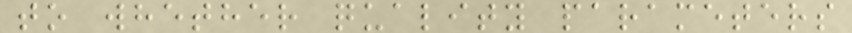to whether quality parameters
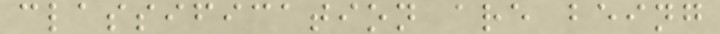classification are being
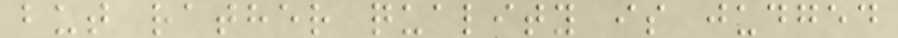but rather quality is judged
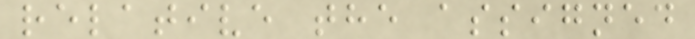relative the assigned
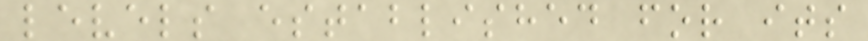levels established for its
